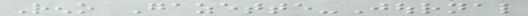Reno Gazette-Journal
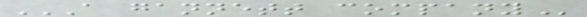A GANNETT COMPANY
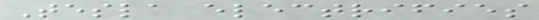Tesla electrifies
